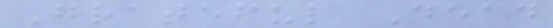Grateful Dead
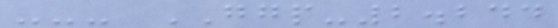--- GGP-2.244
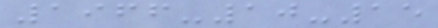1966-10-15
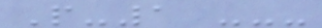P-1 ---
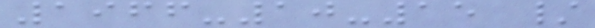1966-10-15 /
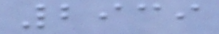2939
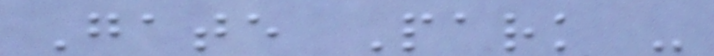Gate Park -
